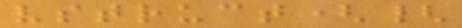vstruct({
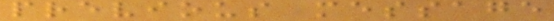previous message
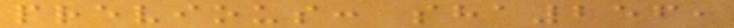previous: sha256,
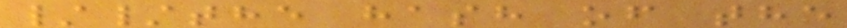//the hash of the
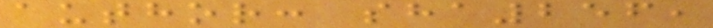author: sha256,
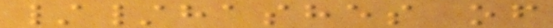//hashes of
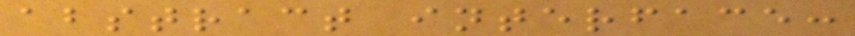abstract interface:
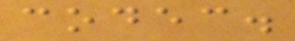codec.
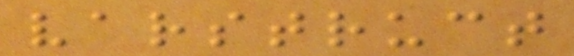varstruct
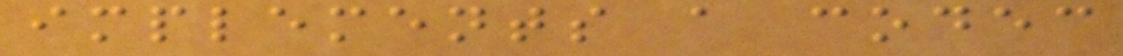implements a codec
